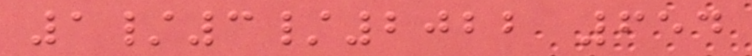1/3/2022 654
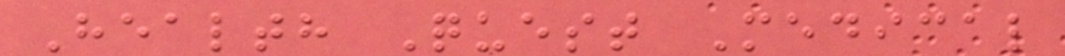Health Quest Medical
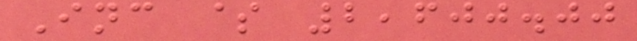Inc $ 2,600.00
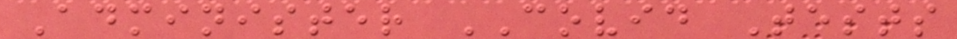Administer COVID Tests
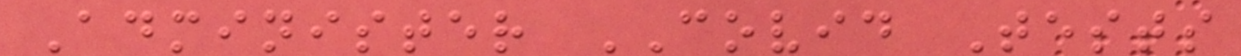Administer COVID Tests
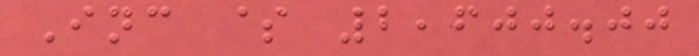Inc $ 2,600.00
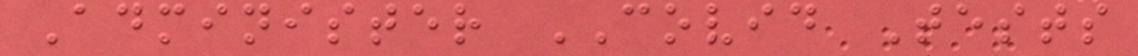Administer COVID Tests
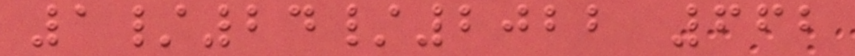1/24/2022 662
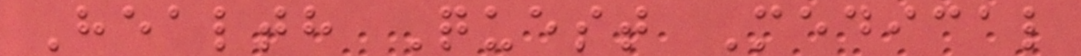Health Quest Medical
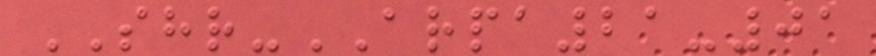SHR-ARPA21-01
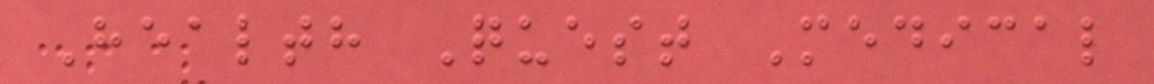Health Quest Medical
